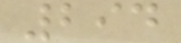294
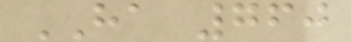HA 760
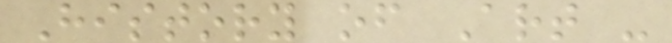History of Art -
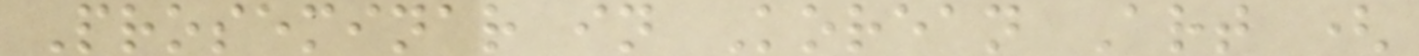Proseminar in Korean Art (
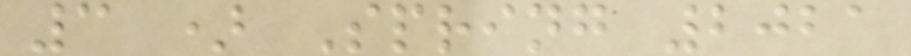3 ) Spring 2021
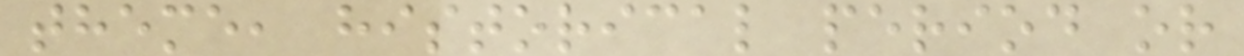theme, historical period or
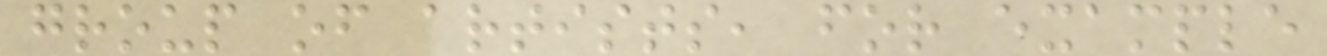group of artists, for example
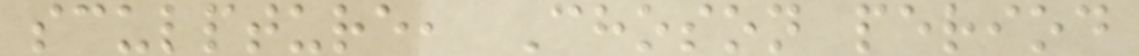sculpture, Choson period
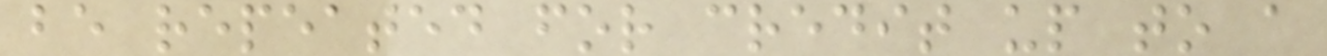be repeated for credit up to a
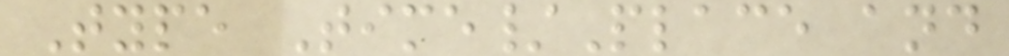Type Time/Place and
